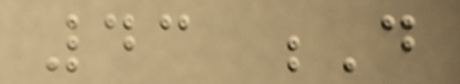43 D
